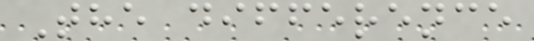The difference
